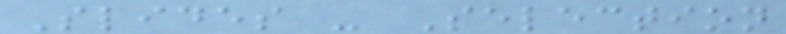Slides - Selection
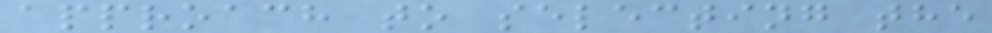approach to selecting the
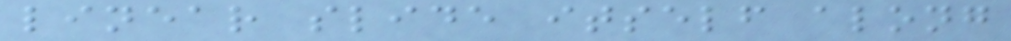linear slide itself along
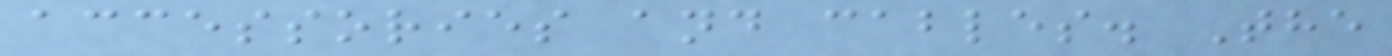accessories and cables. The
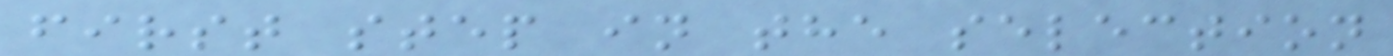first step in the selection
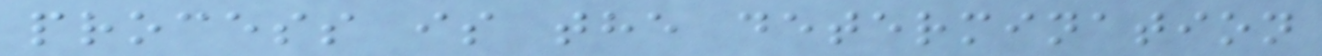process is the determination
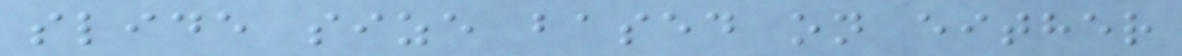slide size based on either
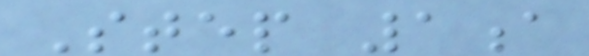Step 1a
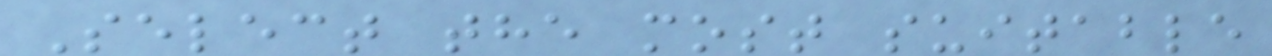Select the most suitable
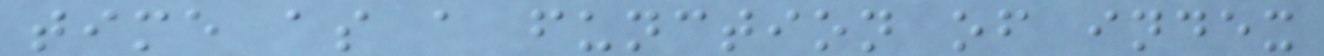time as a function of index
